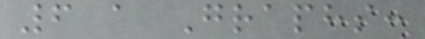6 a Graphs:
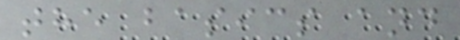the basics and
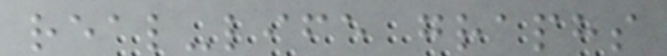real-life graphs
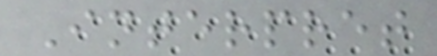Interpret
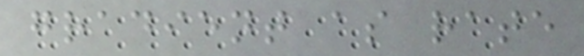gradient as rate
